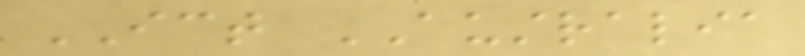ICT AUSTRALIA
